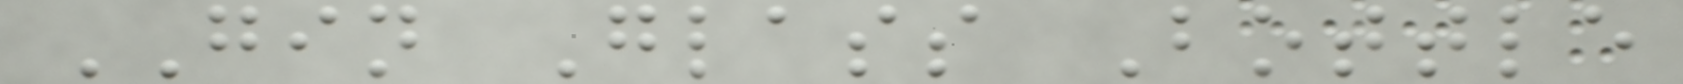GIN Glass Bottle
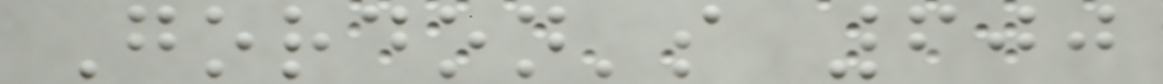Gordon's 600
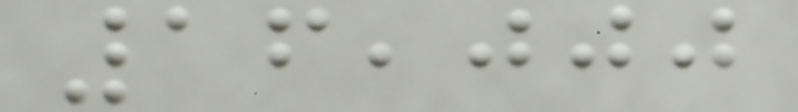16,000
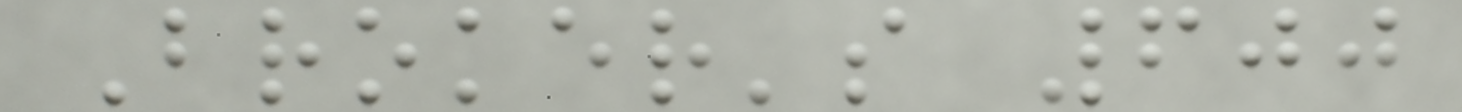Broker's 600
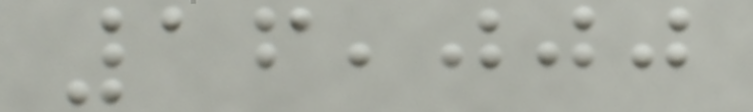16,000
